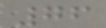76
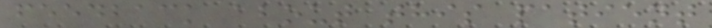feedback about this patient
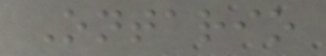Ontario
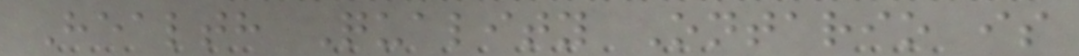Health Quality Ontario is
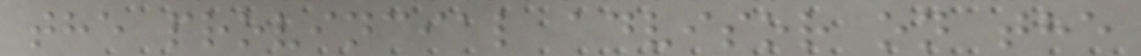the provincial advisor on the
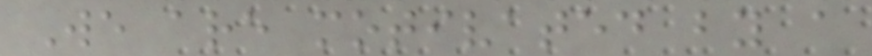We are motivated by a
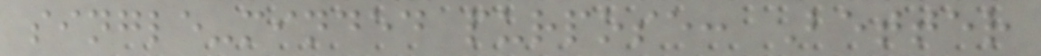single-minded purpose: Better
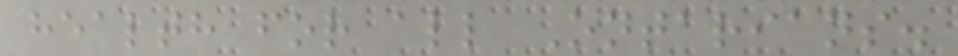health for all Ontarians.
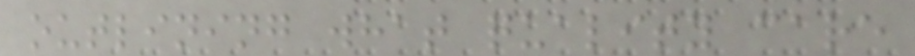outlining what quality care
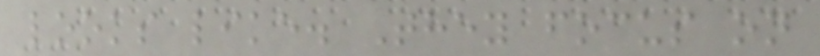looks like. They focus on
